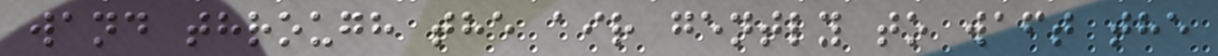wand through the air gently to waft the
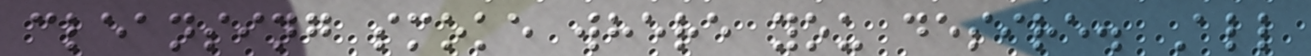cleansing smoke where you desire. All
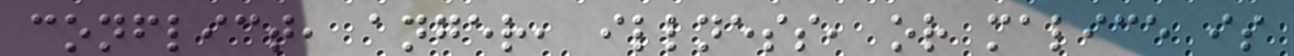conflict, anger, illness, or malice is
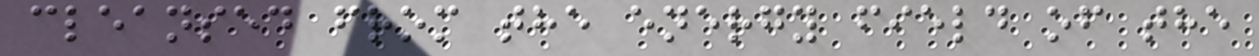cleansed from the energy field of the
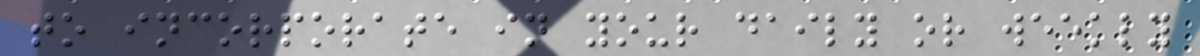to incorporate in your daily or weekly
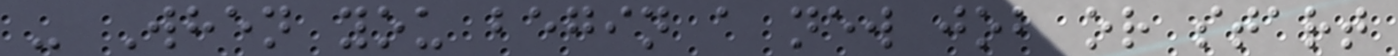- When you begin a new job or start
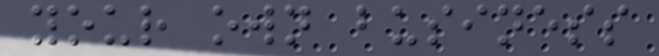your own business
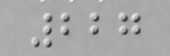227
